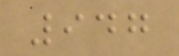947
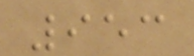953
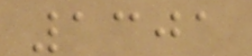1301
